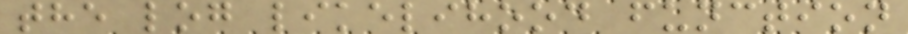the log likelihood function
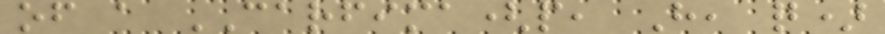of a CARFIMA(p, H, q)
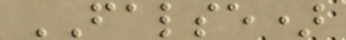FALSE)
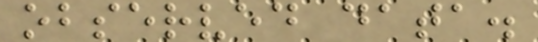observed data.
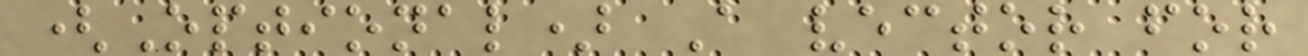(Optional) A vector for
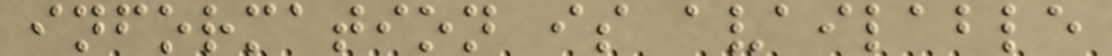information is available
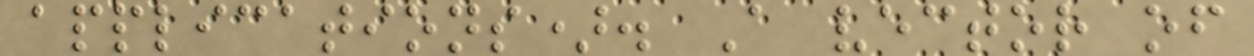applications). A vector of
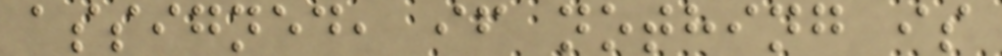assigned, if nothing is
